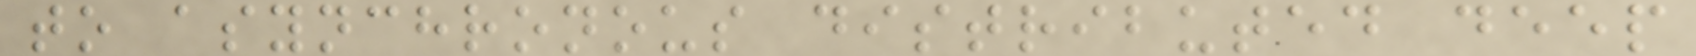to asynchronous distributed deep
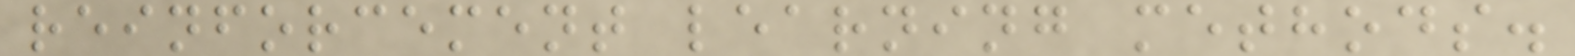reinforcement learning methods.
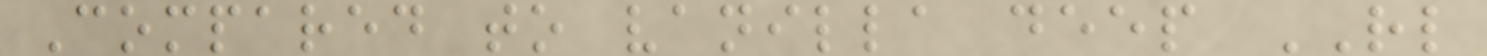Compared to vanilla deep RL
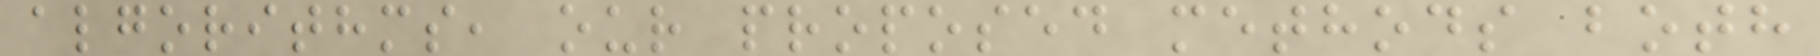algorithms, our proposed methods both
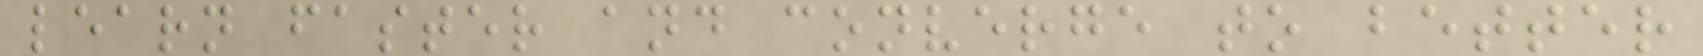learn faster and converge to better
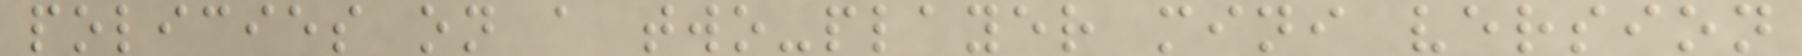policies on a two-player mini version
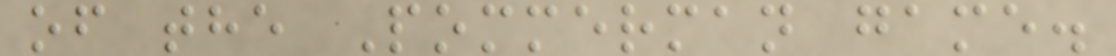of the Pommerman game.
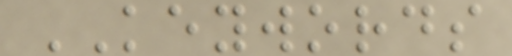KEYWORDS
